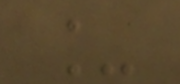_
